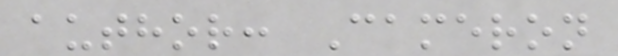author: Cameron
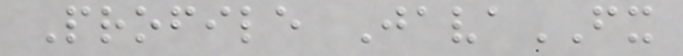Profile JavaFX
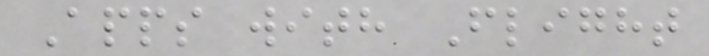Apps with Flight
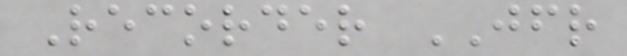Recorder JFR
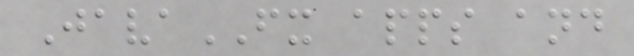JavaFX apps and
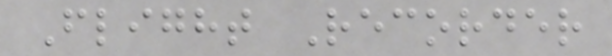Flight Recorder
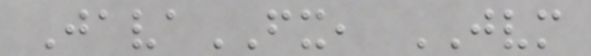JavaFX, JVM
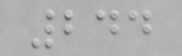244
